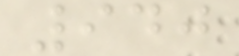940
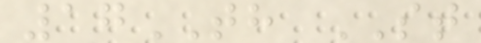17TH ST
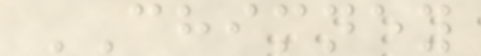CHIMNEY
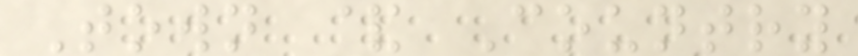Town & Country
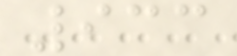933
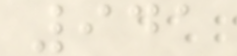941
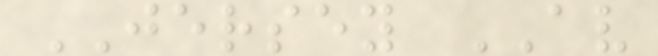JERSEY AV
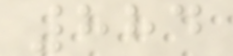884
